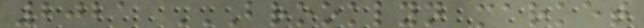2021 BROOKLYN MARKET
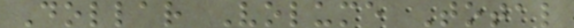Dollar Volume Total
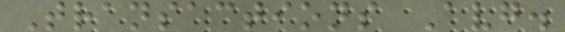Transactions Avg.
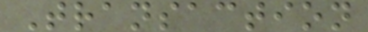Transaction
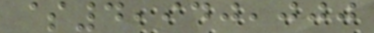$4,940,000
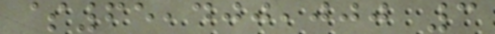$65,400,000 3
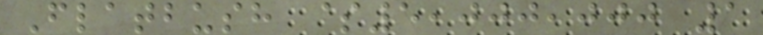Flatbush $5,000,000 1
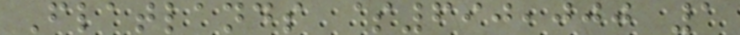Flatlands $690,000 1
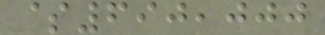$690,000
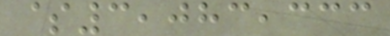$3,083,333
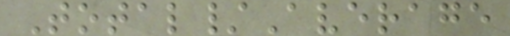Total/Average
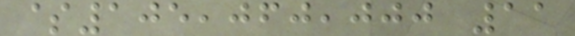$105,060,000 11
